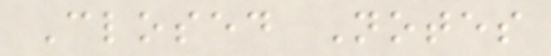Closed Notes
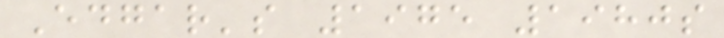Edgar's 1975 1980s
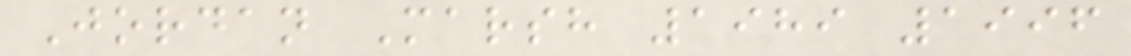Jordan Marsh 1989 1996
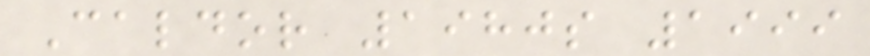Caldor 1980s 1999
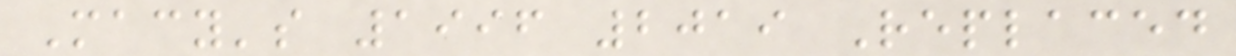Macy's 1996 2019 Replaced
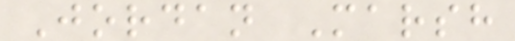Jordan Marsh
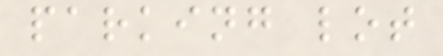parking lot
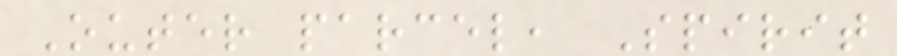Outer parcel, Spirit
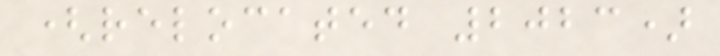(relocated 2023)
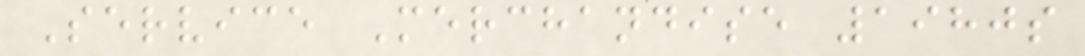Service Merchandise 1980s
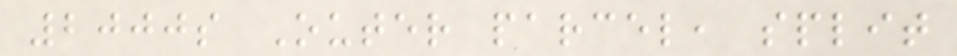2000s Outer parcel, split
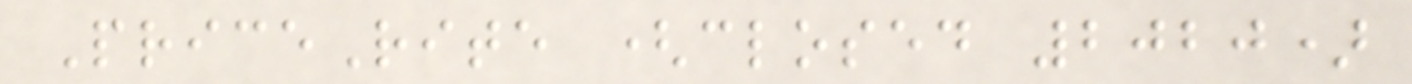PriceRite (closed 2020)
